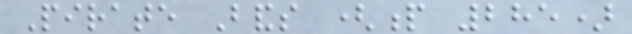Pirate Bands (p 285)
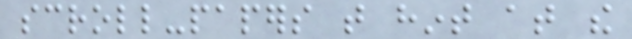scroll-papers that hint at the
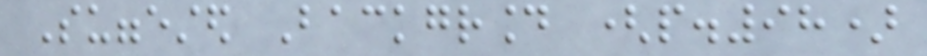Suggested Background (p.98)
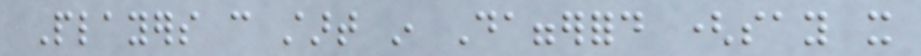Players can start in Daggerford (say it
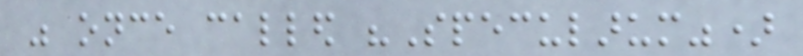was once called "Specularum")
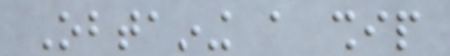Obtaining a ship
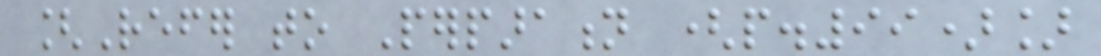[Refer to Perparation (p.99)]
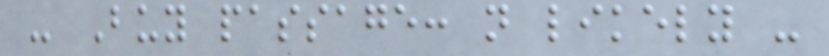- Buy passage: not likely -
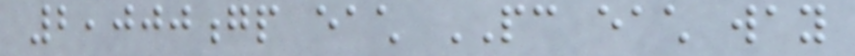2,000gp each PC each way
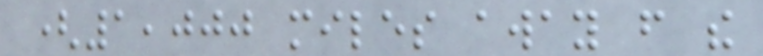(1,000 miles away from the
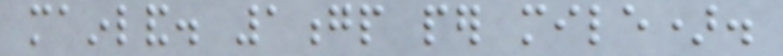mainland. 1gp per mile).
